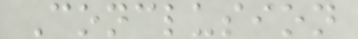Conclusion
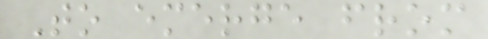To emerge from
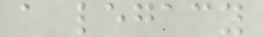a legacy
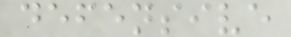defensive
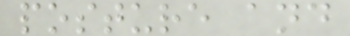posture and
